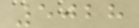5028
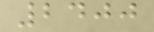2400
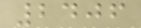2406
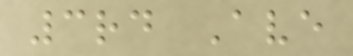3rd Ave
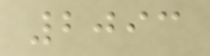2093
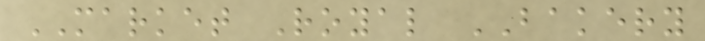MARKET Royal BAKERY
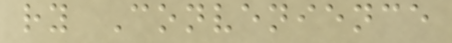ry Convenience
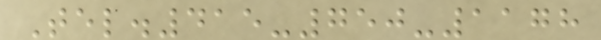Tel.415-750-1178
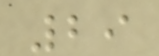29
